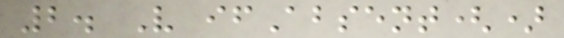2. V ifAbsent()
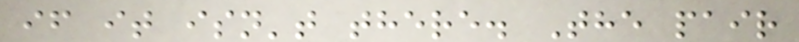if it isn't there. The pair
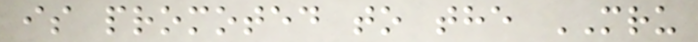is promoted to the MRU
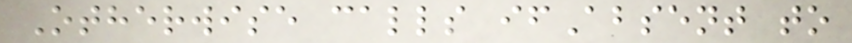Otherwise calls ifAbsent to
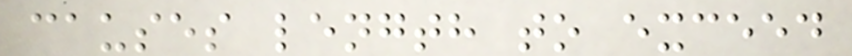causes length to exceed
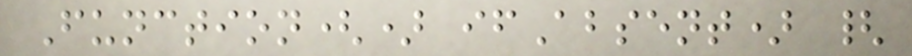Function() ifAbsent) {
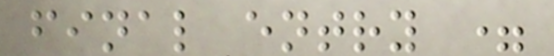final entry =
